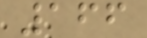166
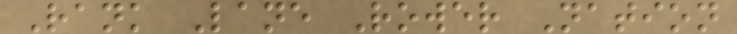Rank Lane Rower Nation
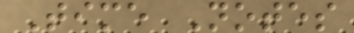Time Notes
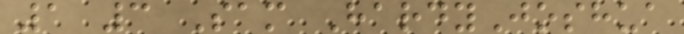1 3 Sam HardyJoshua
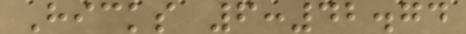Hicks 6:42.74
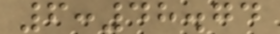6:48.74
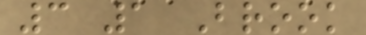3 1 Brook
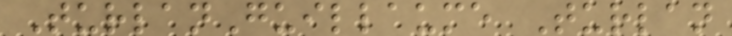TurlanGuillaume Turlan
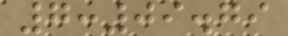7:09.79
